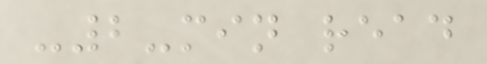-2-min read
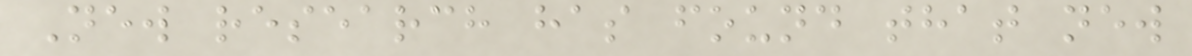New research has found that new
